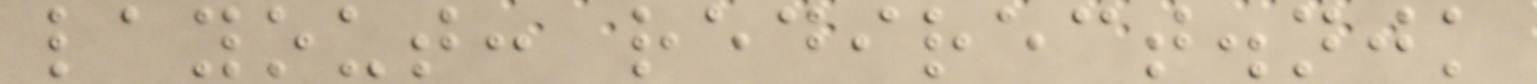layout: redirect.njk
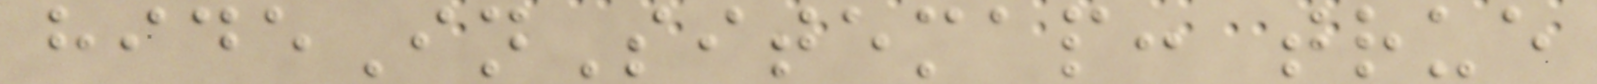hideInSitemap: true
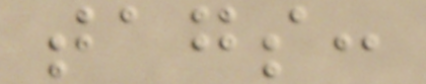tags:
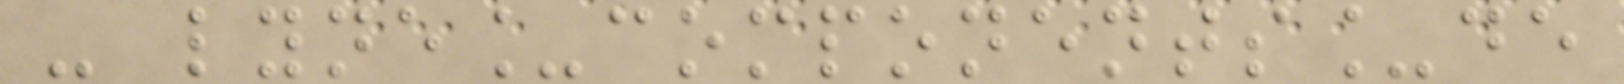- lyne_components_de
